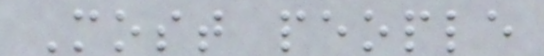Most people
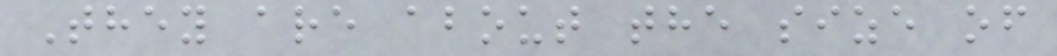They are about the size of
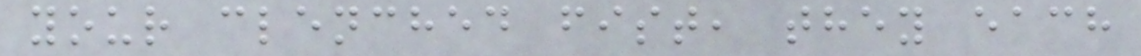your clenched fist, they each
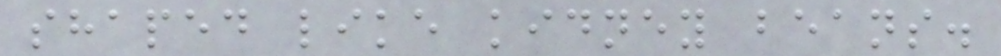shaped like kidney beans.
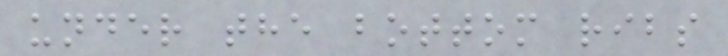under the bottom ribs
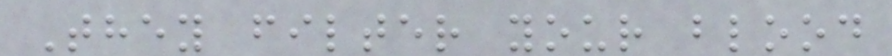They filter your blood
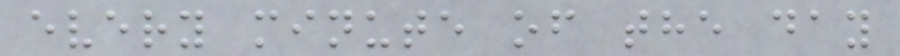every minute of the day
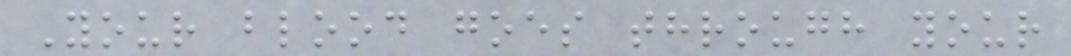Your blood goes through your
